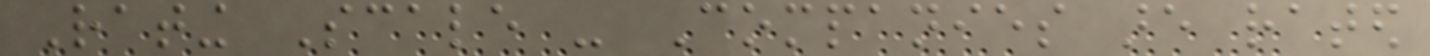Rating Scale - Companies are rated
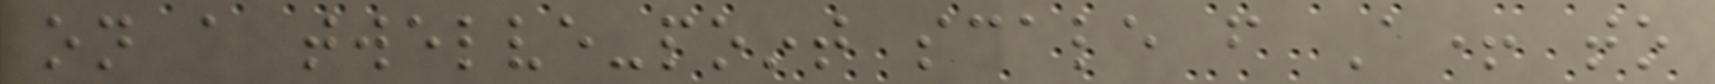on a twelve-point scale from A+ to
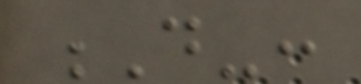D-:
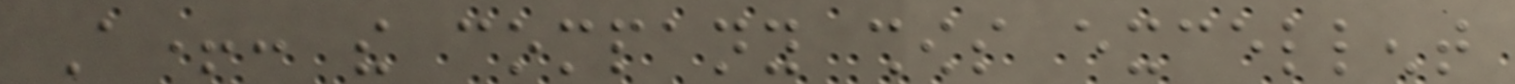A+: the company shows excellent
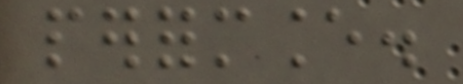performance.
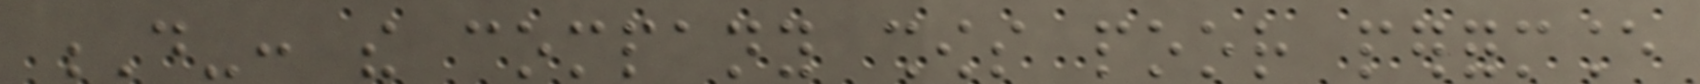D-: the company shows poor performance
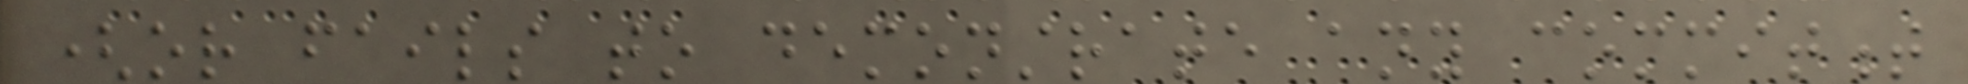(or fails to demonstrate any commitment
